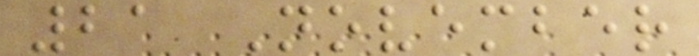21 November
